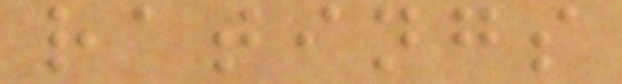ratings
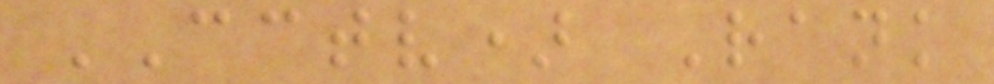CCTV) Rank
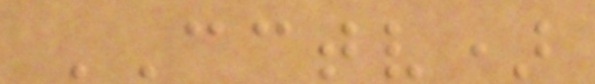CCTV)
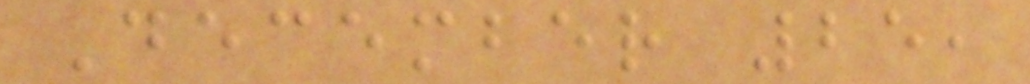December 25,
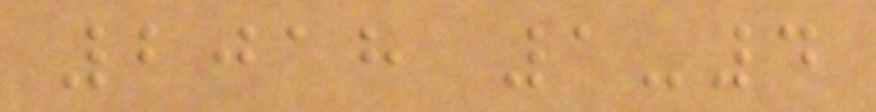2018 1-4
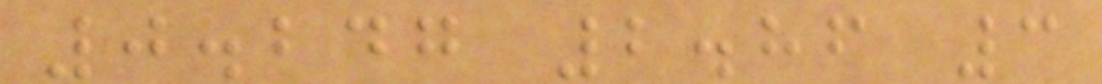0.247 2.86 3
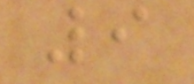9
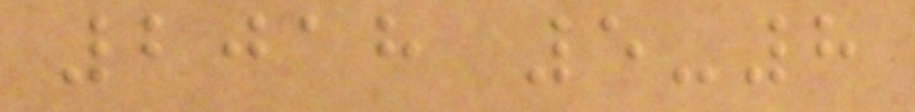2018 5-8
